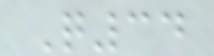Q34
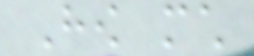How much
